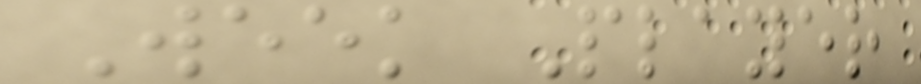Week Player
